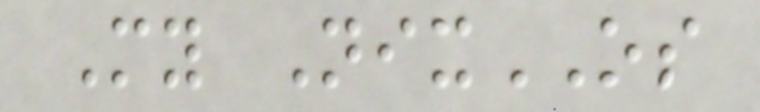My NixOS
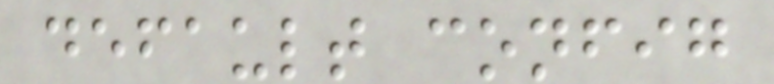default config
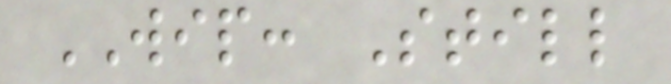WIP: Still
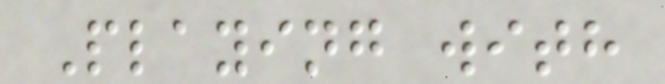Playing with
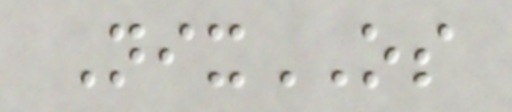NixOS
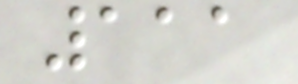111
